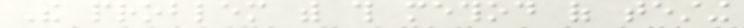The problem with this method of testing
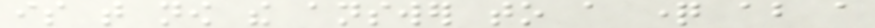is that now the answer to a question about a
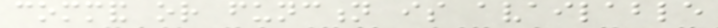command or function is available
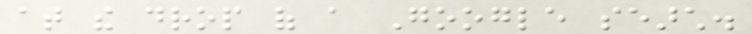at the drop of a Google search.
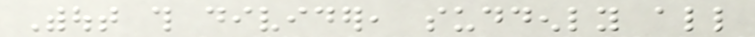Without this divider, suddenly all
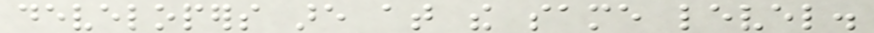developers are at the same level.
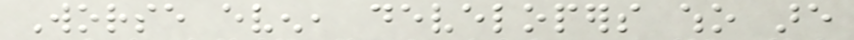Worse even, developers who are
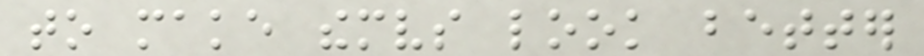to make themselves look better
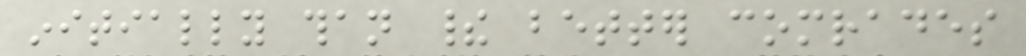initially than their better comrades
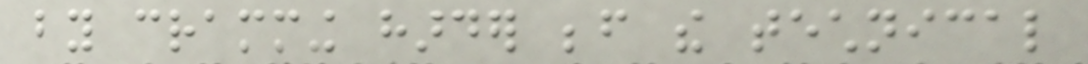by cramming harder before the technical
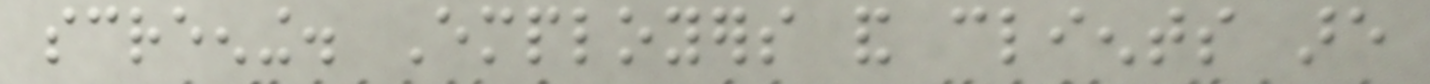screening. Employers and clients are
